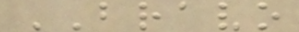BRAVO
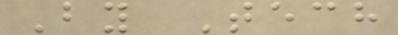By Tech
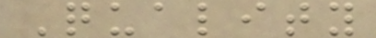Quality
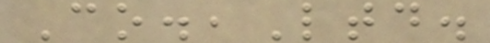Co.,Ltd.
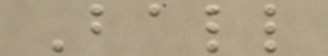Ball
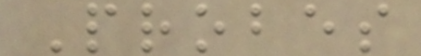Probes
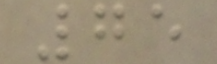75
